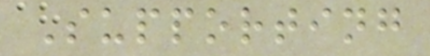Supporting
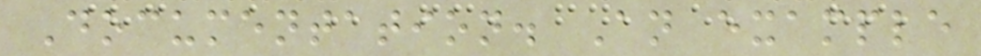Documentation. An example
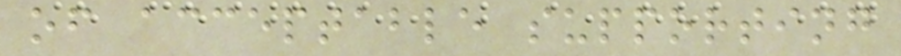of acceptable supporting
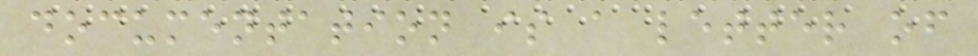documentation is a letter of
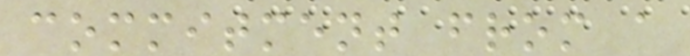commitment from a
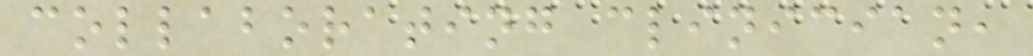collaborating clinician,
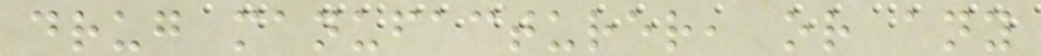drug manufacturer, or any
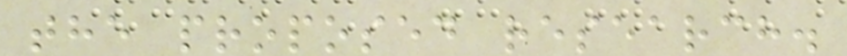the proposed research.
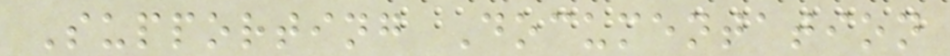Supporting Documentation
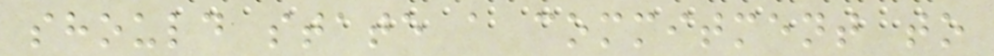should state a commitment to
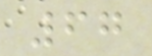67
